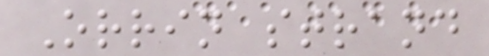Orrin strand
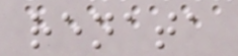renata
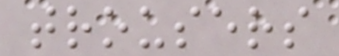trousers
